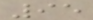95
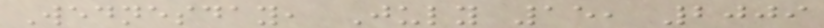Wednesday, July 15, 2009
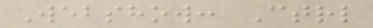Webshow: Ctrl
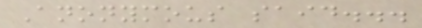Anonymous said...
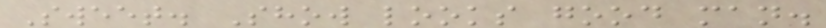Sweet. Show looks good man.
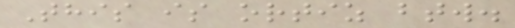This is ortiz btw.
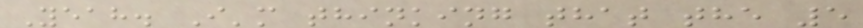Yeah. I'm thinking that the 5
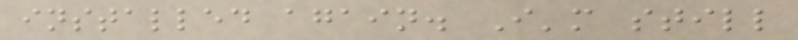installed again. I'm still
